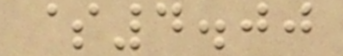$4.00
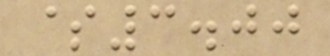$3.00
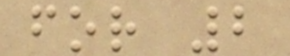for 2
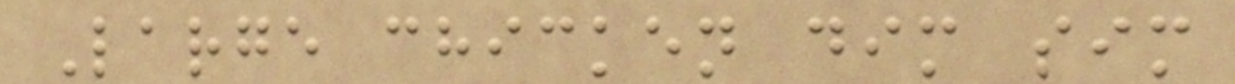Large chicken dim sim
